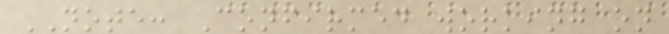NOTE: Confirmed working on
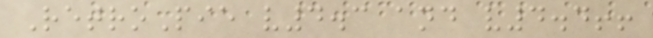RetroPie v4.3 and v4.4!!
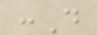:D
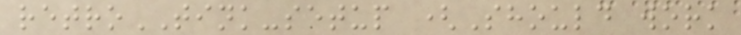retroTINK-setup (Should work
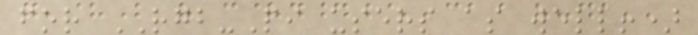for RGB-Pi users as well!)
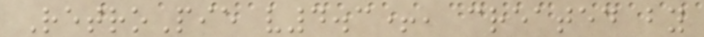RetroPie v4.3+, created by
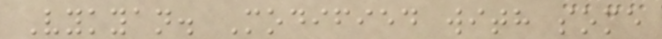Vykyan. Modified with some
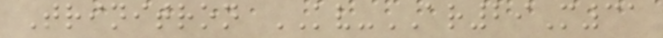Trinitron KV-AR29M31
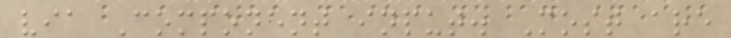via Component input. Most are
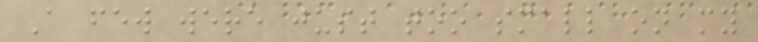A few were just too small on my
